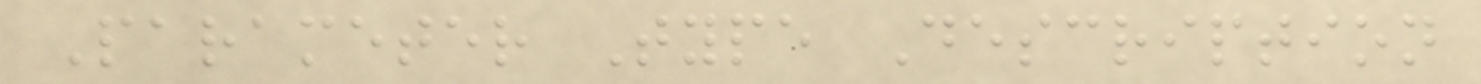Parameter Type Description
